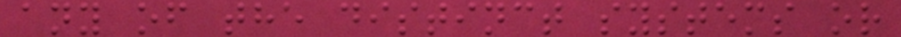any of the distinct systems or
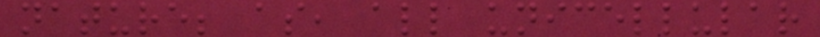nature; as, all unicellular
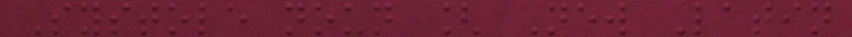Systole noun [ New Latin
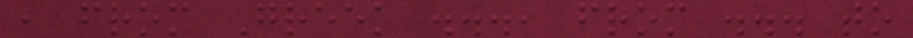, from Greek ..., from ... to
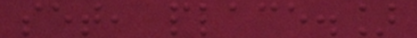set, place.]
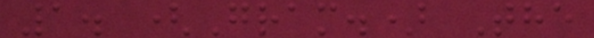1. (Gram.) The
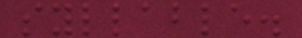syllable.
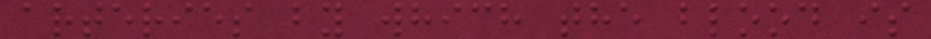arteries by which the blood is
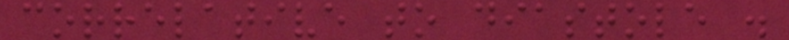correlative to diastole .
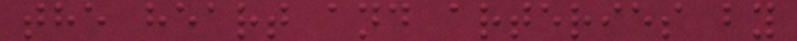the heart and arteries by
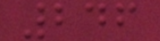246
